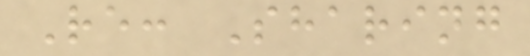Re: Sharing
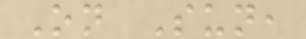On Sun,
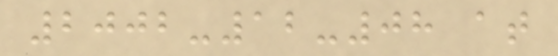2002-12-08 at
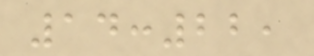14:22,
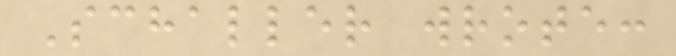Schaller wrote:
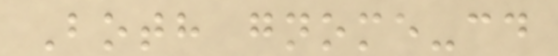Both gnome-cd
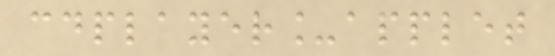cdplayer_applet
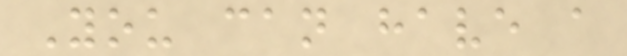You can have a
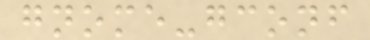gnome-gconf
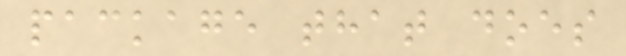package that does
